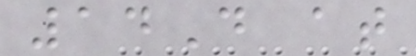14D at
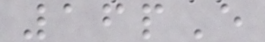16pE
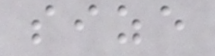size
